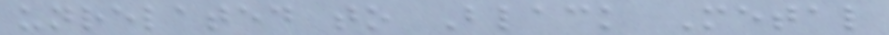unrelated to Black Metal
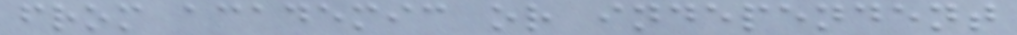from academic or independent
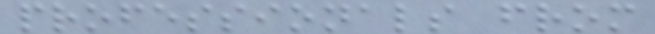professionals from
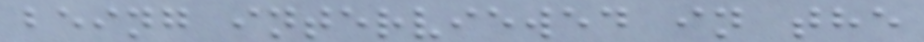being interviewed in the
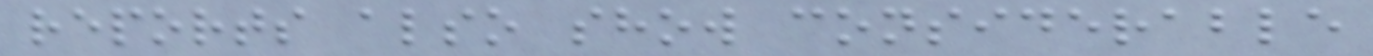reports also show considerable
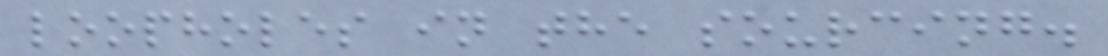loopholes in the sourcing.
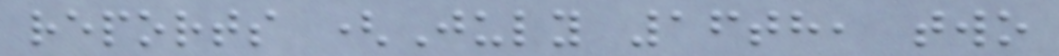reports (July 16th, two
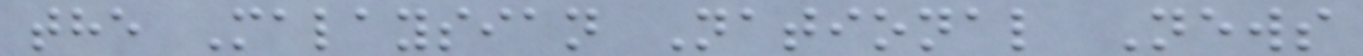the Malaysian National News
